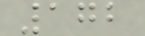172
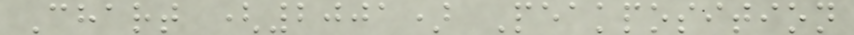Chart (2001) Peakposition
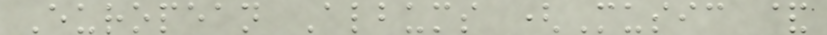European Albums (Music &
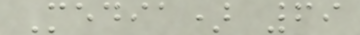Media) 69
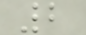2
